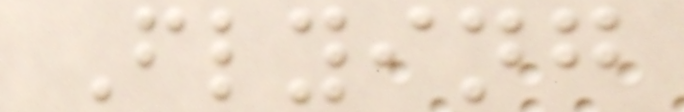Flying
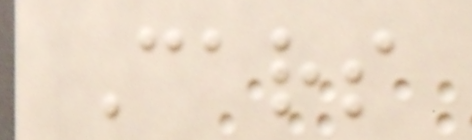Cars
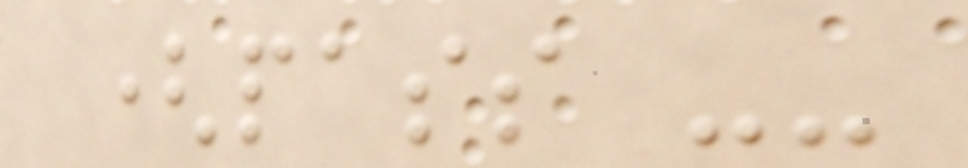(pass --
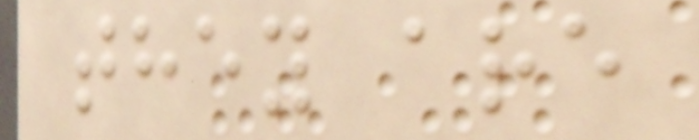they are
